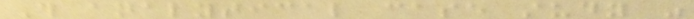This analytical case study was
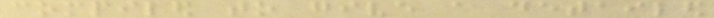compiled to give a detailed
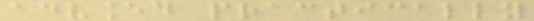advanced practically
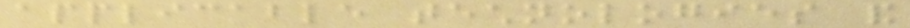applicable technologies and
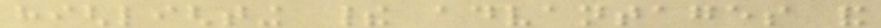highlighting their advantages and
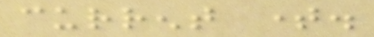current time.
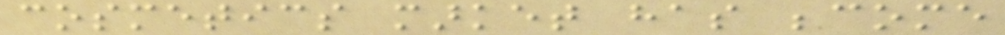cosmetics market has become
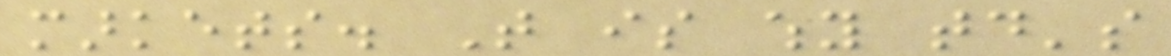markets. That is why today's
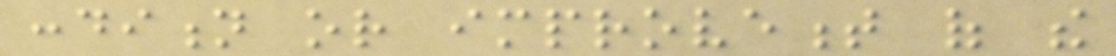condition or improvement of the
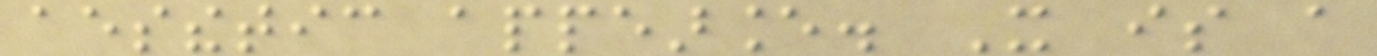aesthetic appearance. It is a
